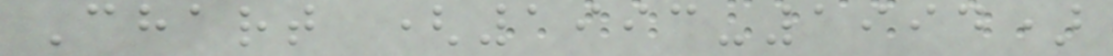Chart (1993-1994)
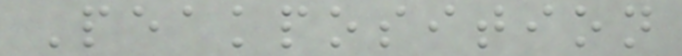Peakposition
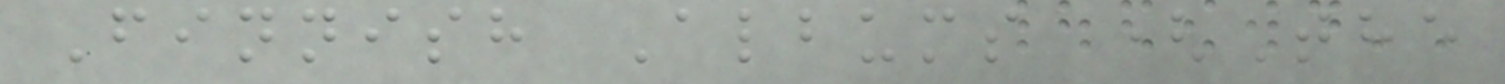Finnish Albums (The
